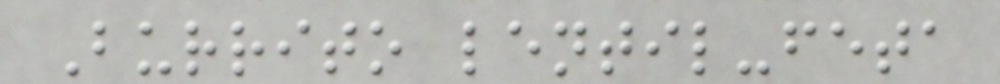Burrito lentil-feta
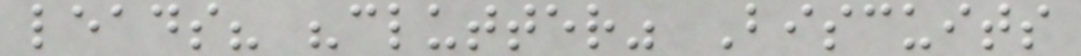leads? "clutter" Biscuits
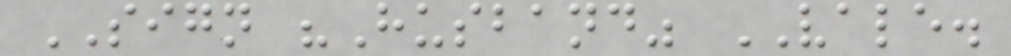SIGN "Husband" VALE.
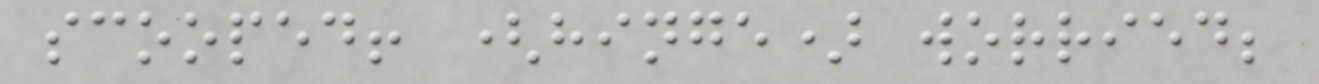scooped! (hinge) worried;
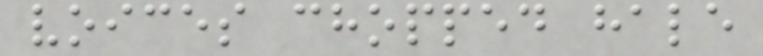voices chopped hale
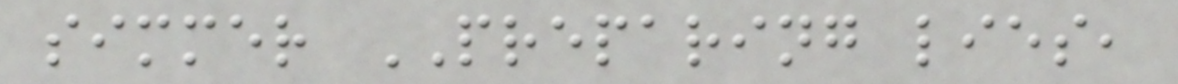simmer PREPARING lies,
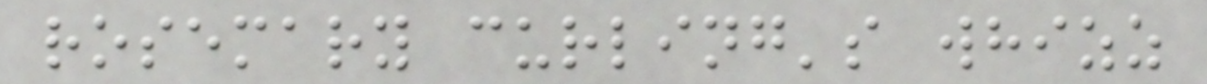rosemary curling's whizz
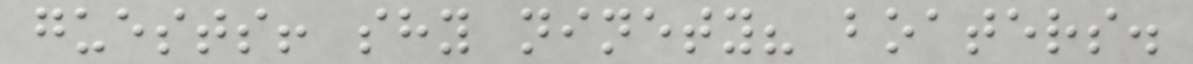guests! shy ninety? boaters.
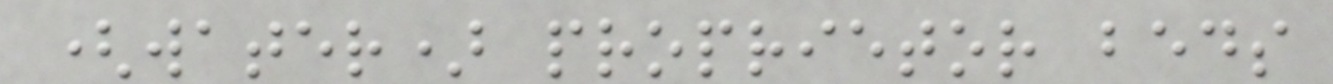(water) proprietor beds
